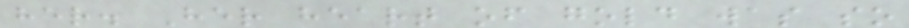her. Her heart of gold was so
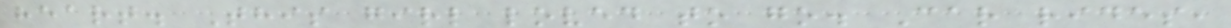heart. This girl loved to go. Car rides,
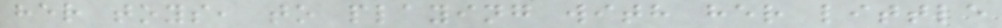her toys, to playing with her little
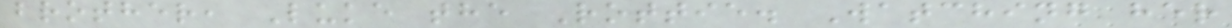brother, Luke the Rottie. Watching her
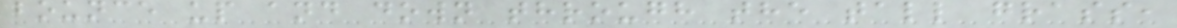bounce up and down through the tall grass,
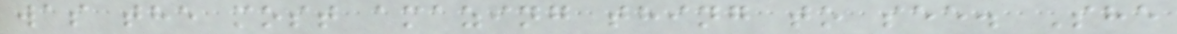was the most amazing thing to see. She
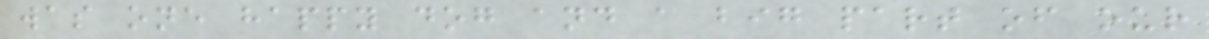was one happy dog and a big part of our
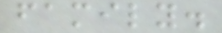family.
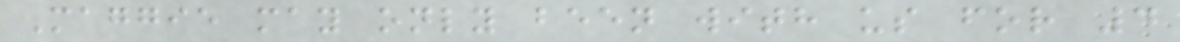Maggie may only been with us for 4
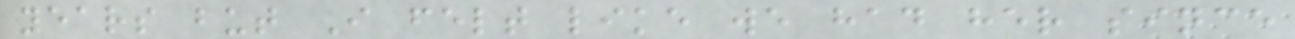years but I felt like we had her since
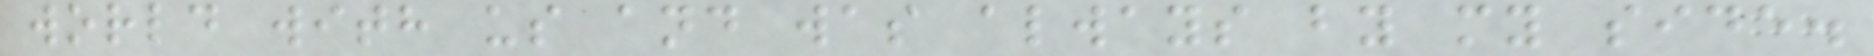world with us and was always by my side.
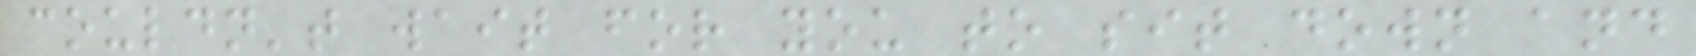couldn't wait for you to sit down and
